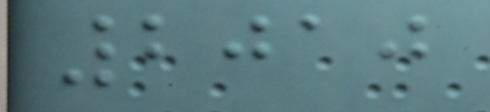2010
